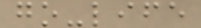go-life
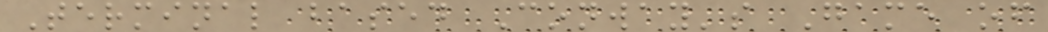Terminal based Conway's Game of
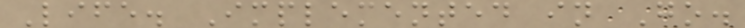Life. Implemented in Go.
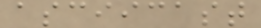asciicast
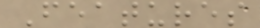Features
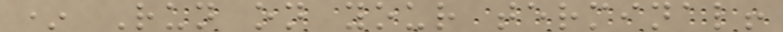* Run on your terminal!
